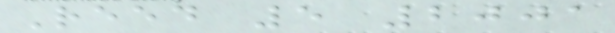Reed 5 2001
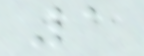1
